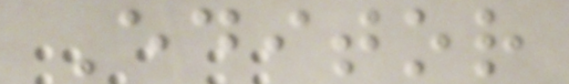Editor
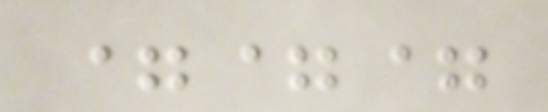===
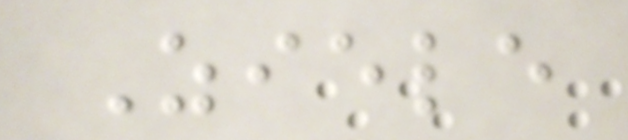Ziele
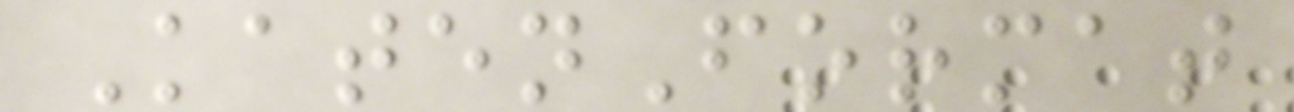KatenFormat
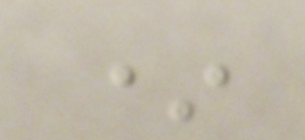*
